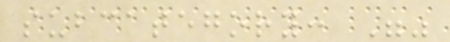subcategory: ""
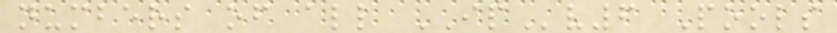numbers of all IPv6 Pools
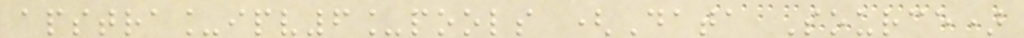apstra_ipv6_pools (Data Source)
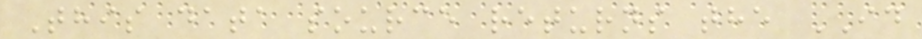This data source returns the ID
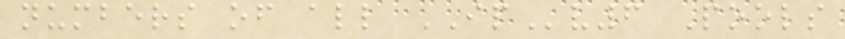numbers of all IPv6 Pools
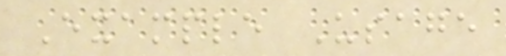Example Usage
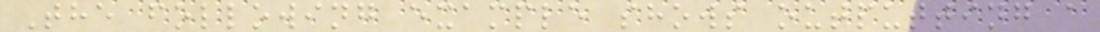The following example shows outputting a
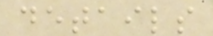details
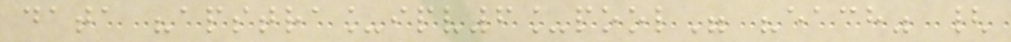data "apstra_ipv6_pool" "each" {
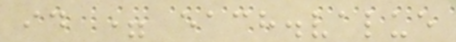id = each.value
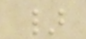}
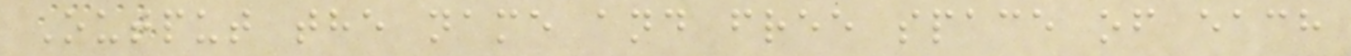Output the name and free space of each
